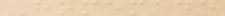Homemade
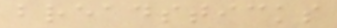breadsticks
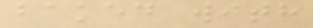baked with
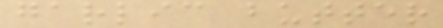garlic butter
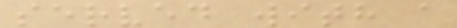served with a
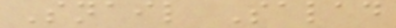Snail Salad
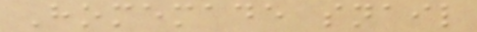Homemade snail
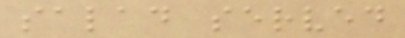salad served
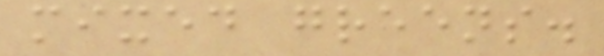mixed greens.
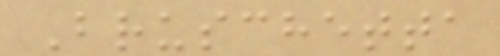Bruschetta
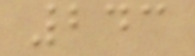243
